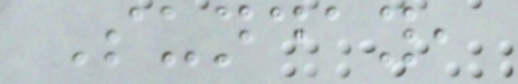Sunday,
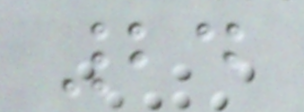24
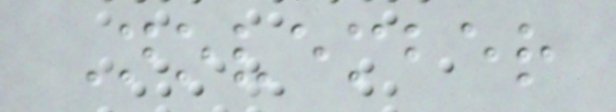November
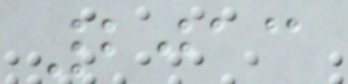2013
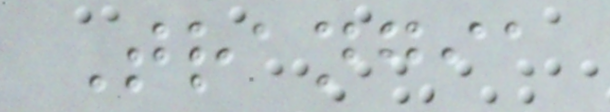Trangia
